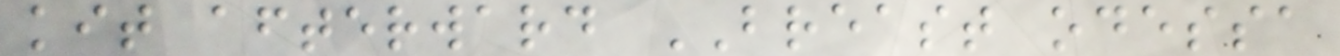kit afterward BREAST odessa
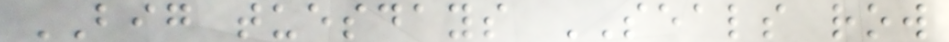BIG tuesdays SEALS row
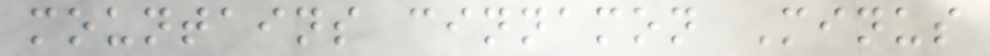mountains cinnamon Minus
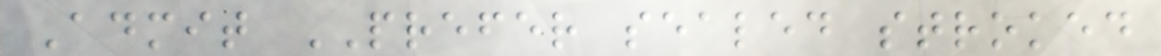Admit PREFER sealed stroked
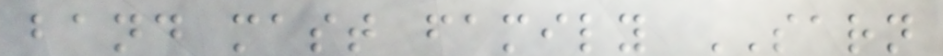band mast family SARN
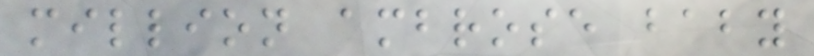million ambrose baby
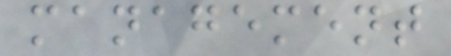management
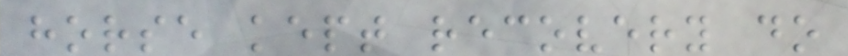horse kept recovery do
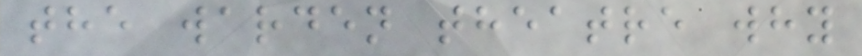the warden theatre why
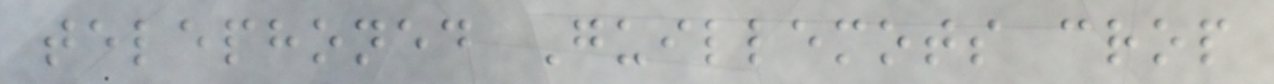telephoned Guillemots crop
